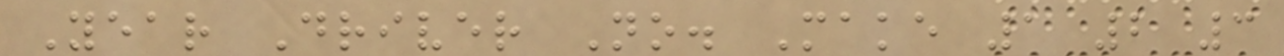Year Driver No. Make 1 2 3
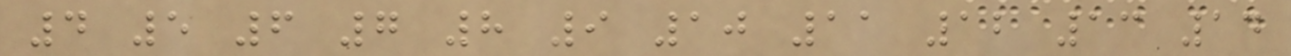4 5 6 7 8 9 10 11 12 13 14
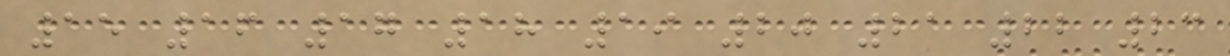15 16 17 18 19 20 21 22 23
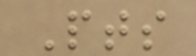Pts
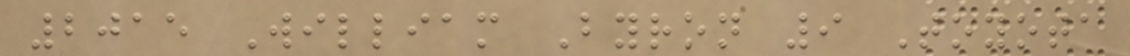2015 William Byron 9 Toyota
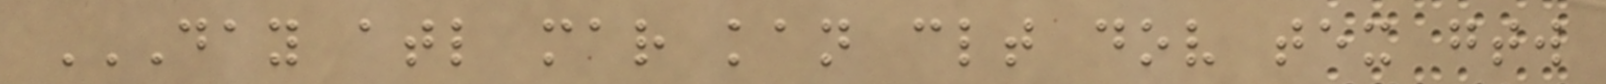DAY ATL MAR KAN CLT DOV TEX GTW
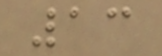13
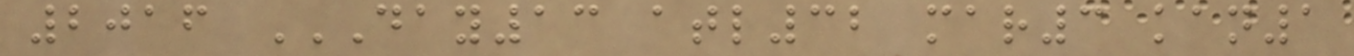2016 DAY13 ATL32 MAR3 KAN1
